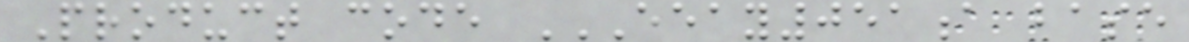Product code EEAY051A BASE
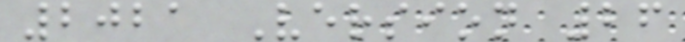2021 Version 26
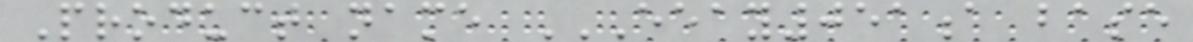Product name EEAY051A BASE
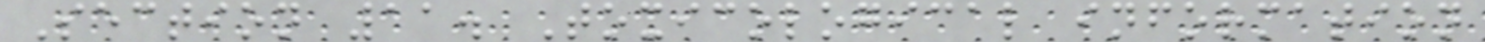Section 11. Toxicological information
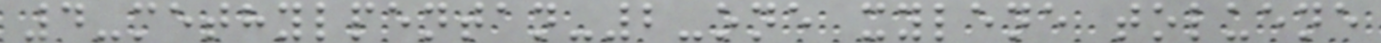4-methylpentan-2-one xylene toluene
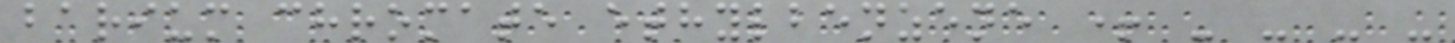barium chromate ethylbenzene + - - - -
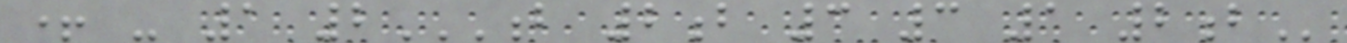+ - 1 2B 2B 3 3 1 2B
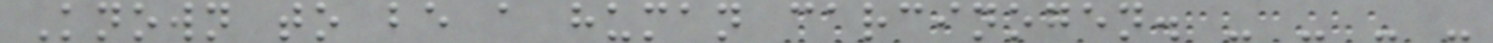Known to be a human carcinogen. - - - -
